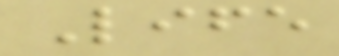Life
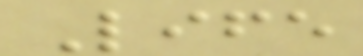Life
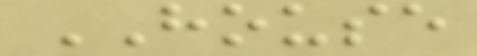HOUSE
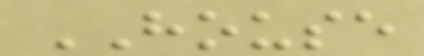HOUSE
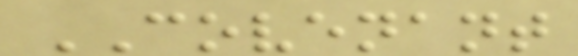COVENANT
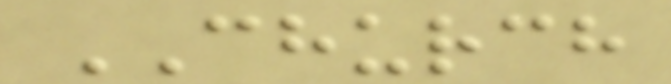CHURCH
